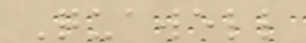Quawell
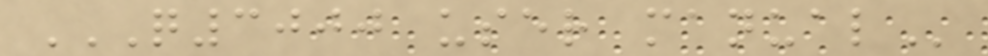Q3000 USER MANUAL
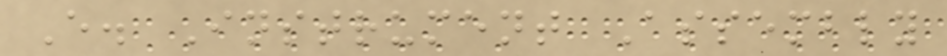E. Instrument Assembly
